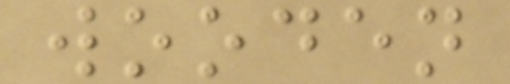wooden
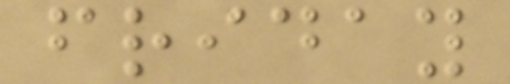friday
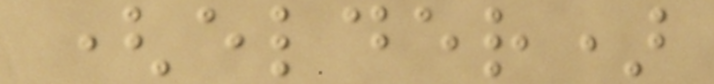(elder)
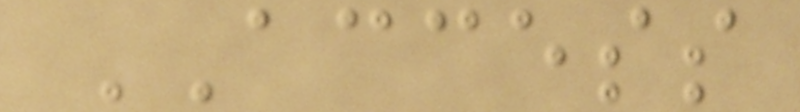ACCESS
